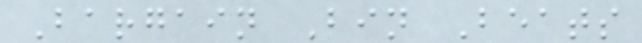Bargain Bin Beats
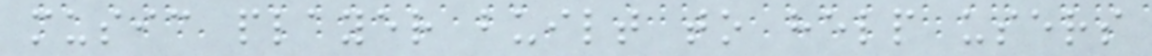music player built to help users
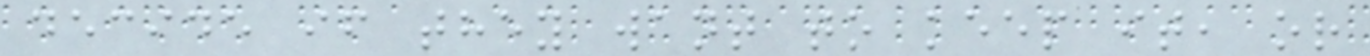decide if they want to keep it, or
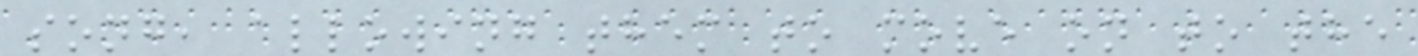song, allowing them to move on to the
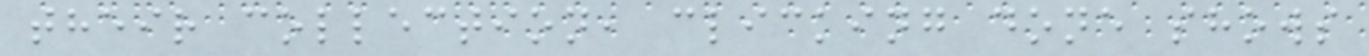their collection, clicking done shows
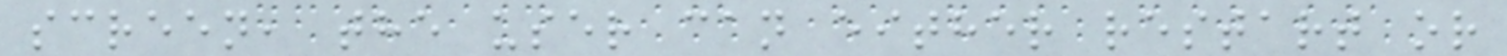screen, the user can either restart or
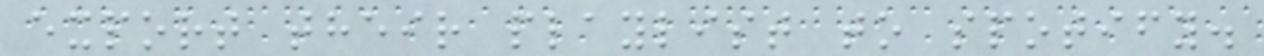export their playlist to spotify.
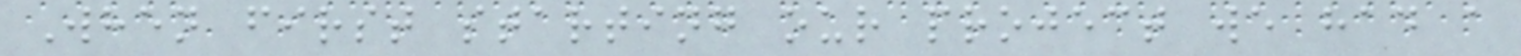When first starting our project we had a
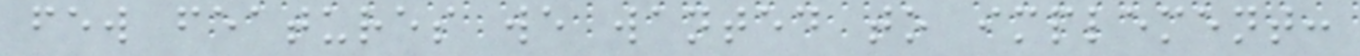few features we wanted to implement:
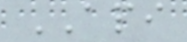API
